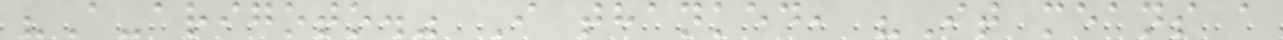"A-arigoto." I thanked, "It means a
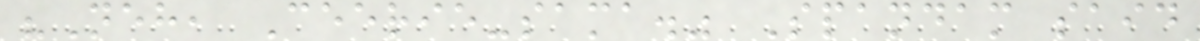"Neh, Ceerie-sama." Spandam said
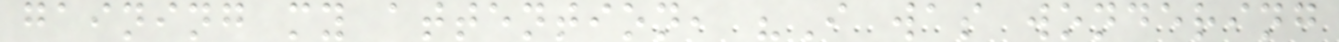gaining my attention, "I was wondering
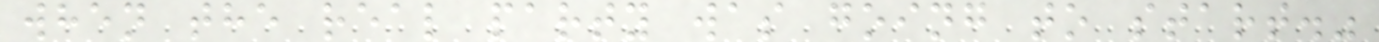when the real party was going to start."
